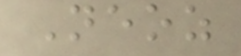Neoz
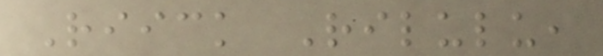Riick Rilulu,
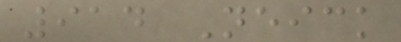914 Neick
